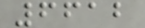6612
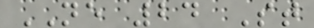NE 24 St
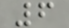6
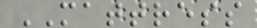MATTRESS
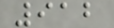912
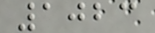1023
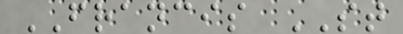FRANCIS ST
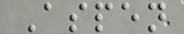Aspen
